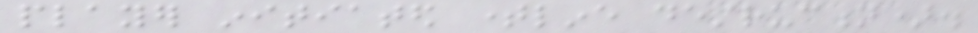player initiated timeline destruction).
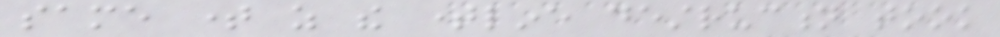same time as the timeline destruction took
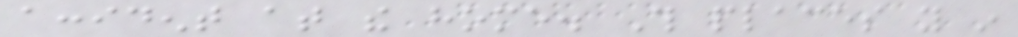accident at the home. This places you in
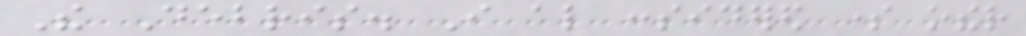The Debris. I also considered some other
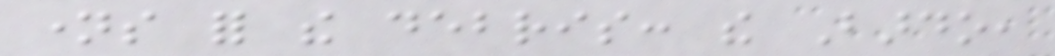names for the debris: the Bardo,
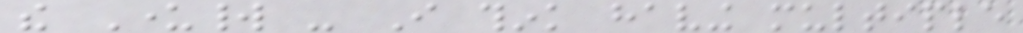the Underworld - I think having multiple
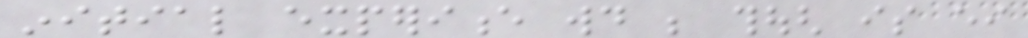initial experience would be though is either
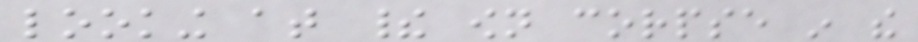looking at their own corpse in the
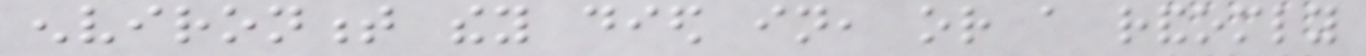environment they died in, or a randomly
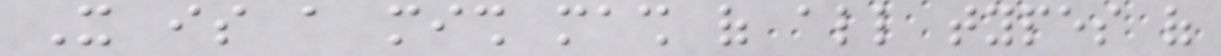It is a mish mash of all types of
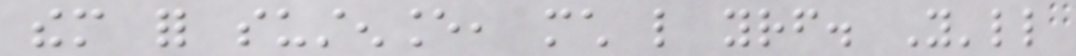them for sustenance, much like yourself. You'll
